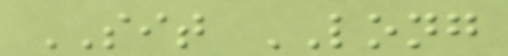SIT LONG
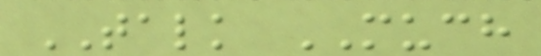TALK MUCH
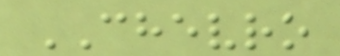CHEVRO
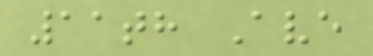11th Ave
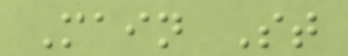Main St
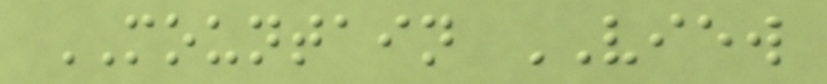MOUNTAIN VIEW
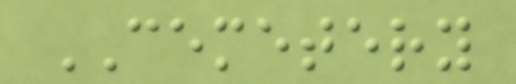CEMETERY
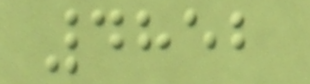4852
